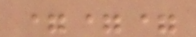===
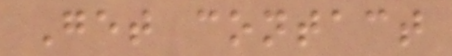Get contact
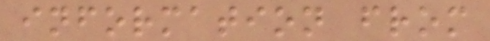information from
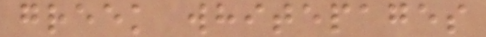greek whitepages
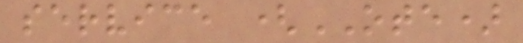service (OTE)
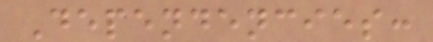Dependencies:
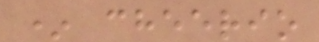* cheerio
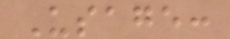Usage:
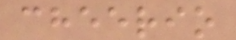cheerio
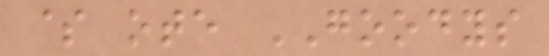$ ote GOODYS
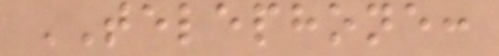TELEPHONE:
